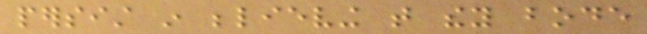persist in believing that they bode
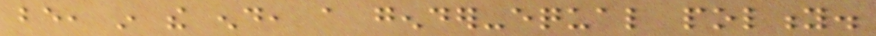be, in the end, a gender-equal polity.
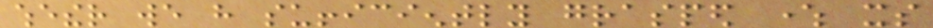whether we have sufficiently grasped where its
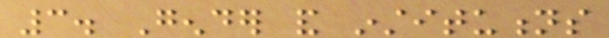3. Gender and institutions
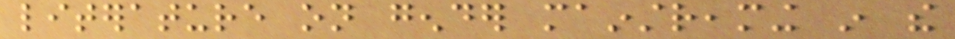literature on gender mainstreaming in the
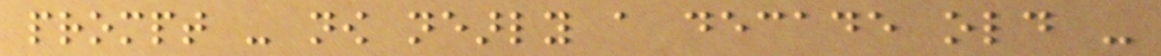prompt - now nearly a decade old -
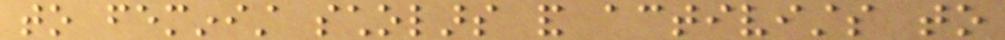to feminist scholars and activists to
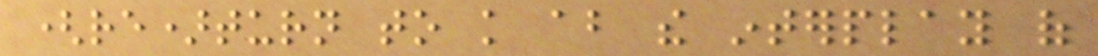(re)turn to knowledge about the interplay of
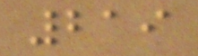219
